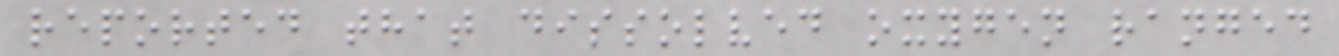reported that dissolved oxygen ranged
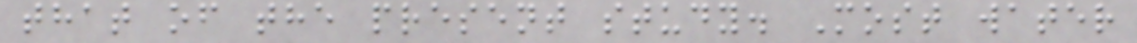that of the present study. Most water
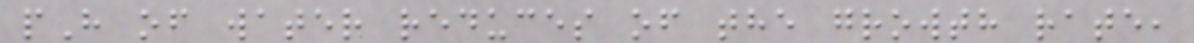pH of water reduces of the growth rate,
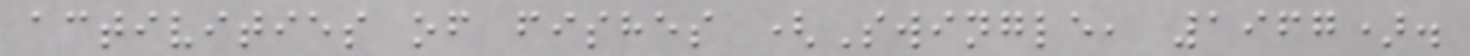activities of fishes (Swingle, 1967).
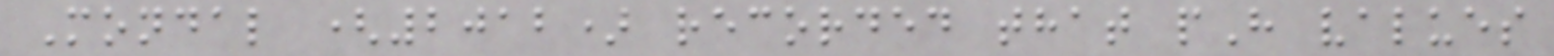Mondal (2012) recorded that pH values
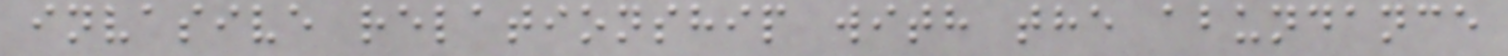invasive relationship with the abundance
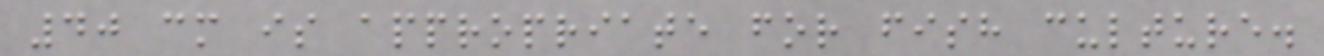40 cm is appropriate for fish culture.
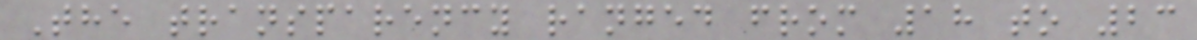The transparency ranged from 18 to 23
